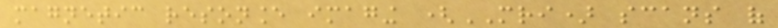magnetic resonance imaging (MRI) scans of
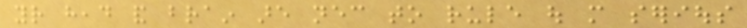your head and brain are necessary to rule out more serious
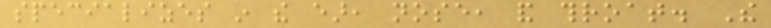specializes in the ear, nose, and throat. The
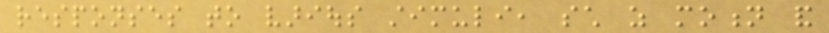responses to various stimuli, such as motion and
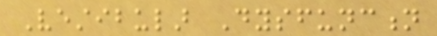Vestibular Dysfunction
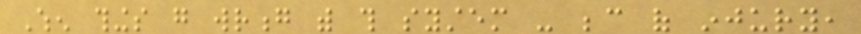When things go wrong with this system - because of injury,
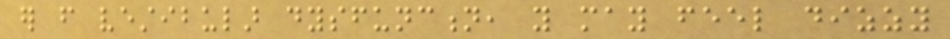er from vestibular dysfunction, you may feel dizzy
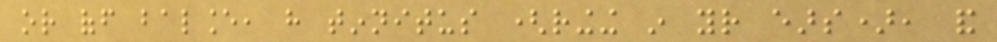or off balance, have tinnitus (ringing in your ears), and
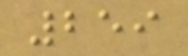259
